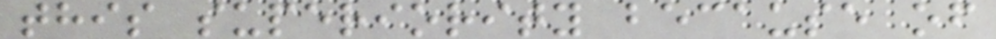this superiority because of
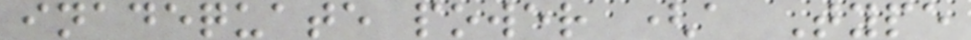inadequate power (a Type
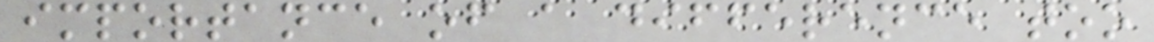importance of a difference too
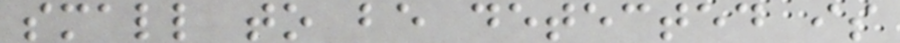small to be detected is
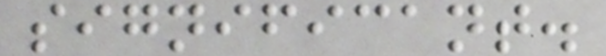significant.
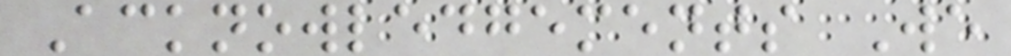Acknowledgements We
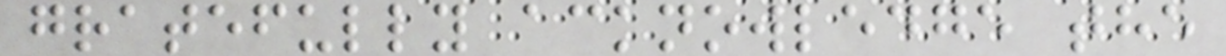gratefully acknowledge the
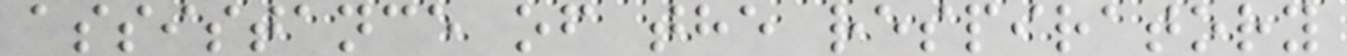assistance of the respiratory
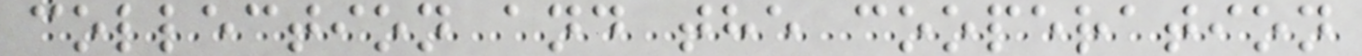collection and the cooperation
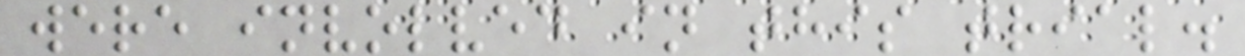were involved in this trial.
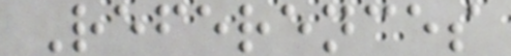References
